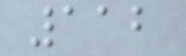112
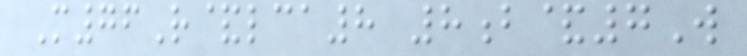M76R&lca8 8b&7W
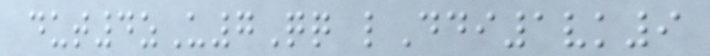dut4zU7Qq lDdi1vk9
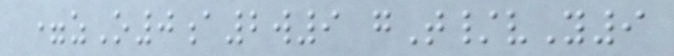=zO0a2w9 gT/vY9
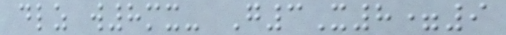dlz w8mx- G3X8=9
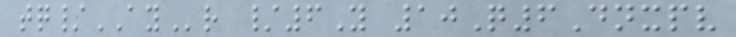tq/AYr /6Y 10Q6Dnxpv
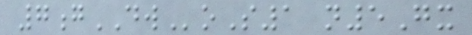7gDWoS1 n5Gx
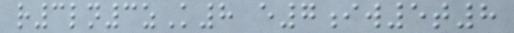r3ln3zK8 e7iw5t8
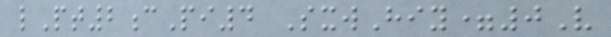lPt2cPi4 SxwHiy=0V
